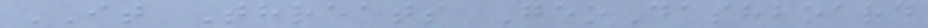IT Threats GeoDashboard
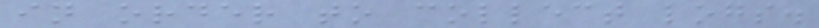in order to collect logs.
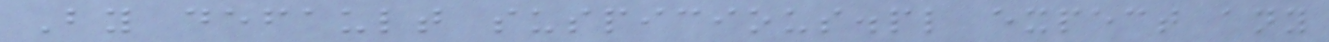By default suspicious.pl expect any
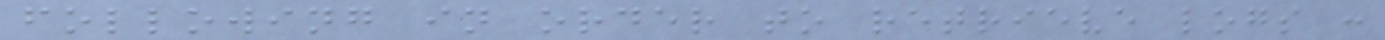following in order to retrieve logs :
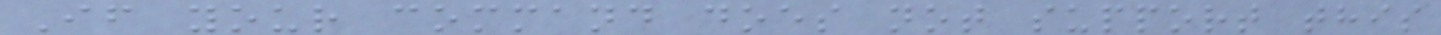If your command does not support this
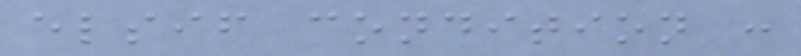elsif condition :
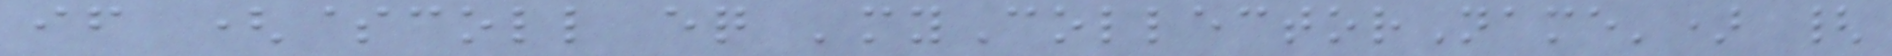if ($coll eq 'myCollectorName') {
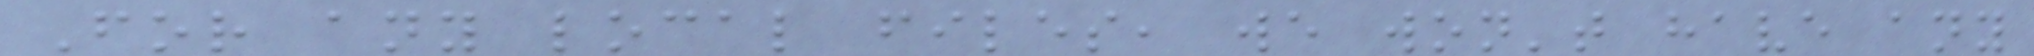For any local files, we won't have any
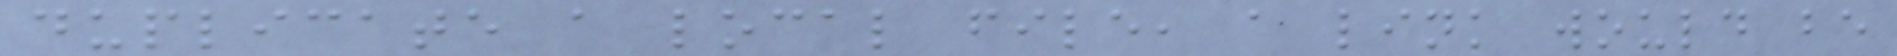duplicate a local file, a link would be
